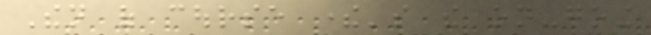Then of course there's the on-going
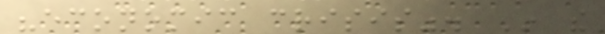"economic crisis". In the
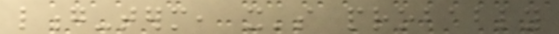long-term, it's probably
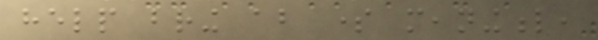help bring about some meaningful,
